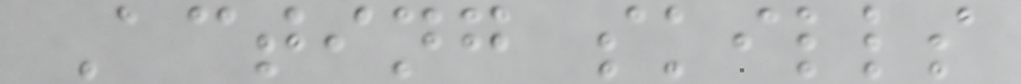Acting skills
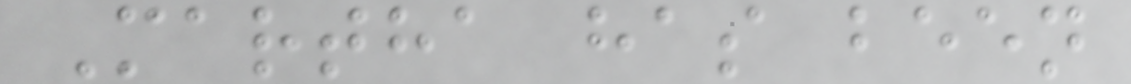Martha has been
